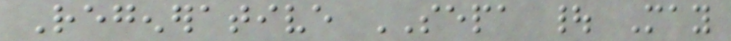Regenerative SEPA | May
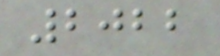2022
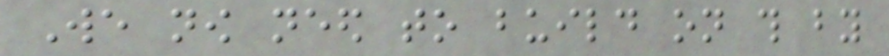We now need to build on this by
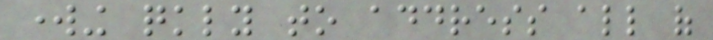working quickly to address all of
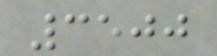3500
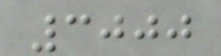3000
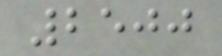2500
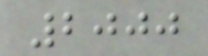2000
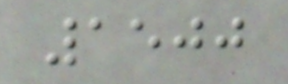1500
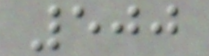500
